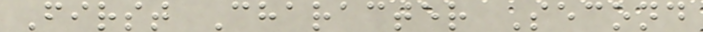First Character Second
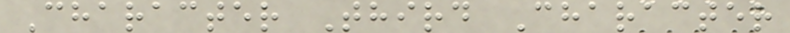Character Third Character
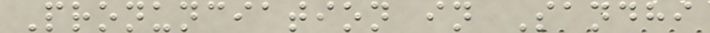Pronunciation in Sandhi
